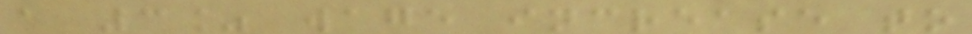a 3% wage increase to
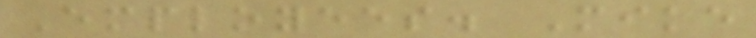Employees. Mike
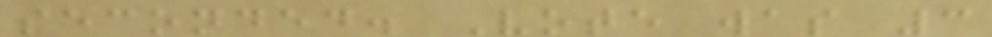seconded. Vote was 3
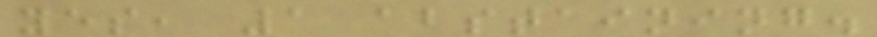yes, 1 abstaining.
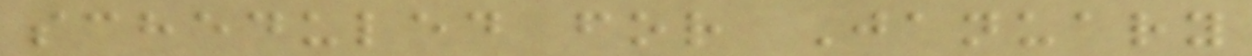scheduled for January
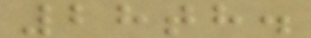28th.
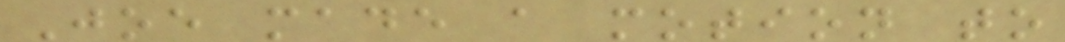Joe made a motion to
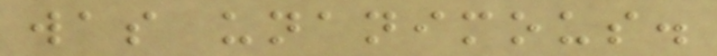was unanimous.
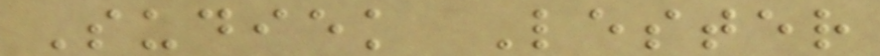Sudiek Lester
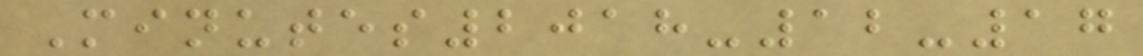Minutes2018-12-17
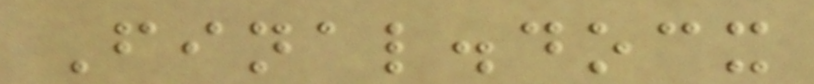Final.docx
